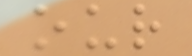our
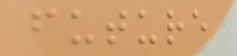future
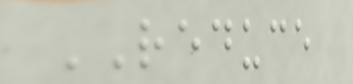REDUCE
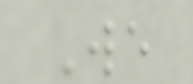We
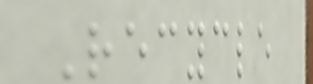Recycle
